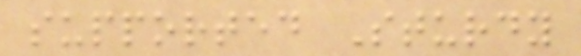supported Sturdy
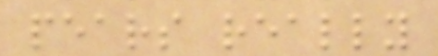pears really
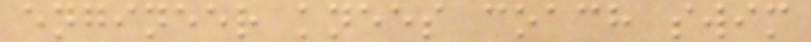engineer knees coach swim
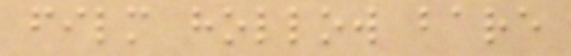film hollow bare
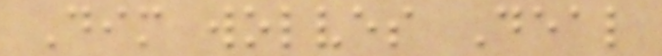Dim wolves Deal
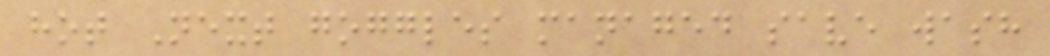hot Next goggles managed save wash
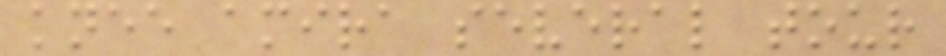knee amira several tour
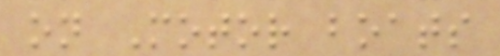on Motor boats
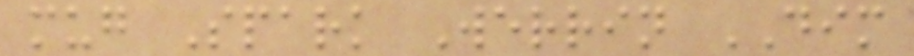mug Spark Werrin DIM
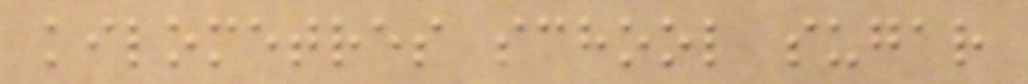kilometres school sugar
